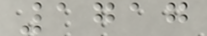1717
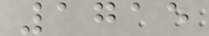1715
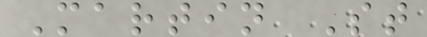Martin St
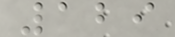129
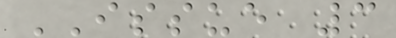ISSUE 3
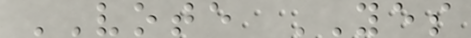VOTE YES
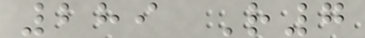289 R7
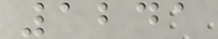1241
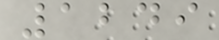1249
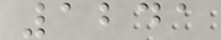1241
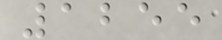1255
